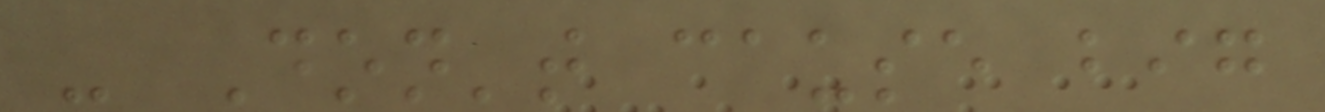- Don't cause big
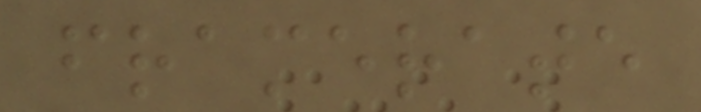framerate
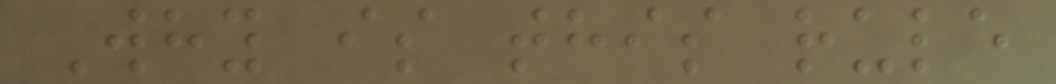Why is this rule
